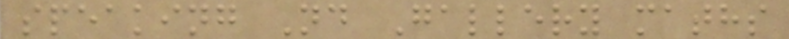speaking Nd Gallery maths
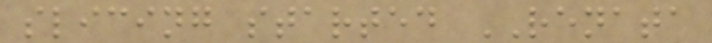slicing started RENATA
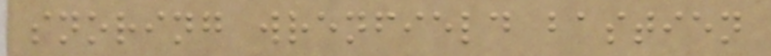snoring wrenfield bastien
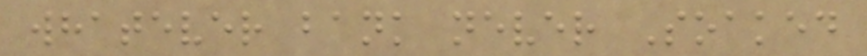whatever bank never Soaked
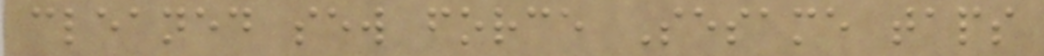cleaned sew force Sesame taps
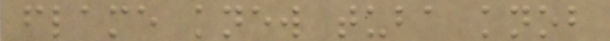flame knew tuba knob
